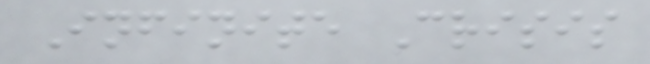Infinite Crisis
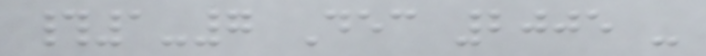#1-7 Dec 2005 -
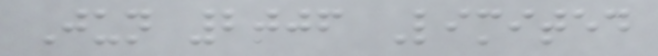Jun 2006 Limited
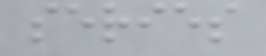series
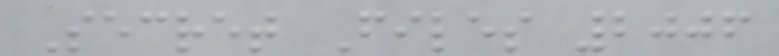Secret Files 2006
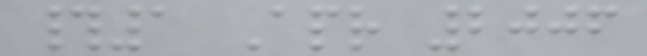#1 Apr 2006
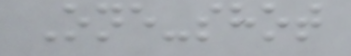One-shot
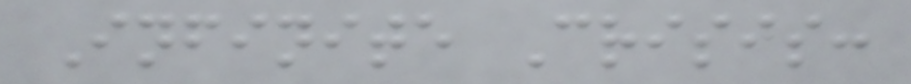Infinite Crisis:
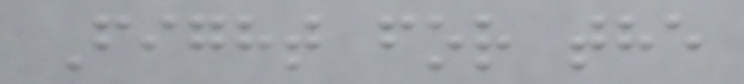Fight for the
